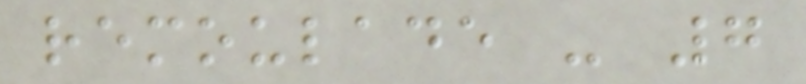remoulade - 7
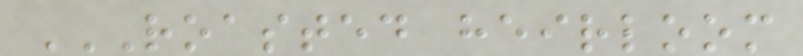ROASTED HEIRLOOM
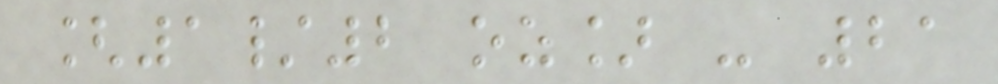[1/2 oz] - 21
